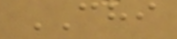CHI
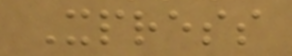Xpress
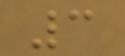3
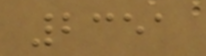2351
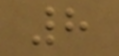8
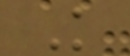K
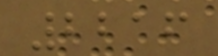2216
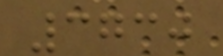3730
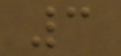3
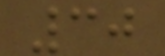30
